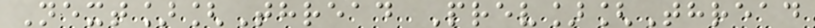Next][Thread Prev][Thread
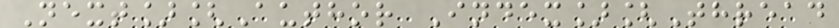Next][Author Index][Thread
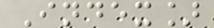Index]
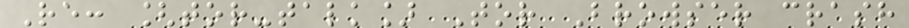Re: [tor-talk] Tor Browser crash
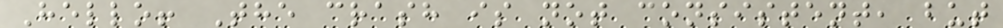Hello! The crash is not consistent, but
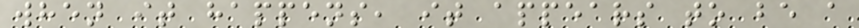when it happens, it appears to be a
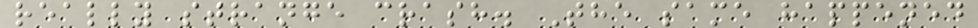really strange crash. The same happened
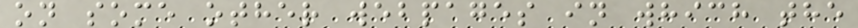on some other webpages in which the
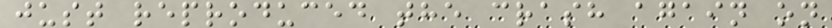just reproduced the crash again on
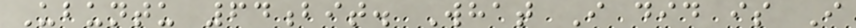Ubuntu 64bit. What I did is I
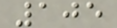105
